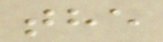the
